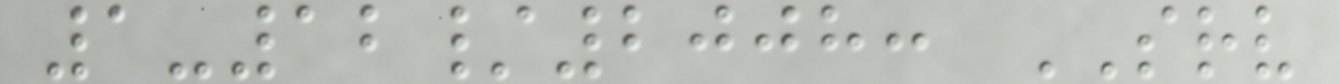1-12/2008: SRV
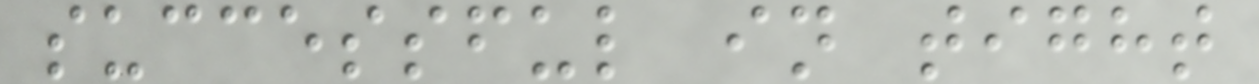successful in tight
